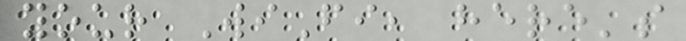your WiFi, here's
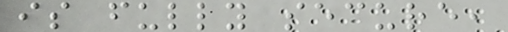is fully secure,
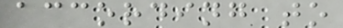according to
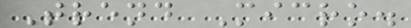Trend Micro.
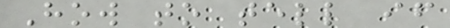How to tell if
